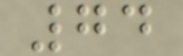74
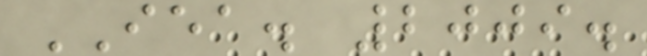IEA. 2009.
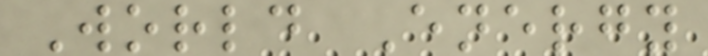World Energy
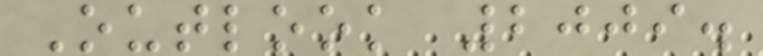Outlook 2009.
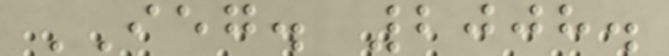IEG. 2008.
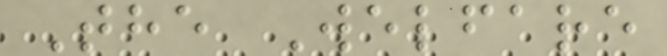The Welfare
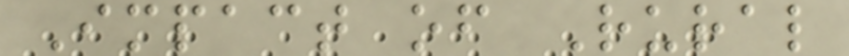Impact of Rural
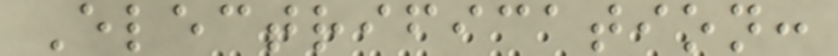Electrification:
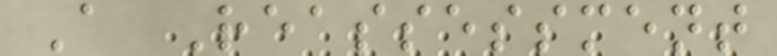A Reassessment
